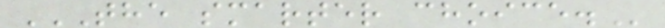THE SMARTER CHOICE.
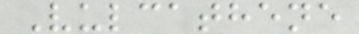Vulcathene
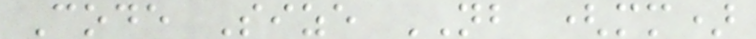Code Size NB (mm)
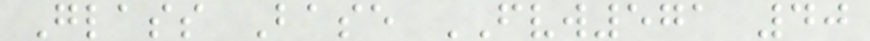Glass Base FVW571 40
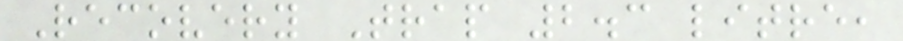Recovery Trap 2.3 litre,
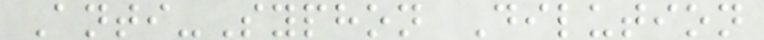Anti-Syphon Dilution
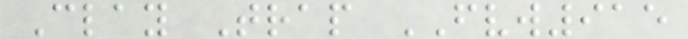Clay Trap FVW915
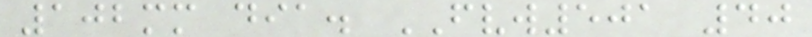102mm dia. FVW501 40
